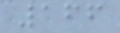166
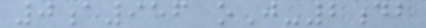0a956 oJ-2db
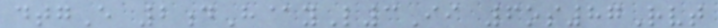dtgE 2dH@yL3Ii 6os87Rvt
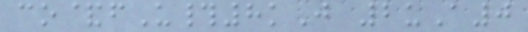co&fU#8kJ 2uA0
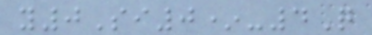y0Si0*-4Q
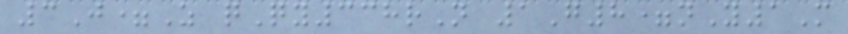3J=Z qQy338rN 1G8=nY1M
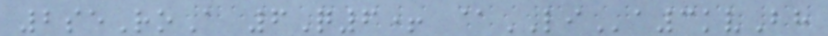2seRoA 6Q6+ @LIa3kvBh
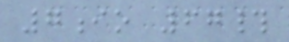7io 67#
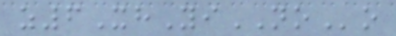z6XhYiNOo
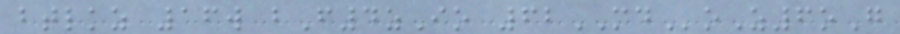btlkz 16w bF4zIo 62MDoZ6oG
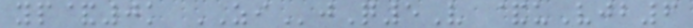yp&0k ZIjQ5V &uVjb6
